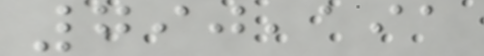790,191
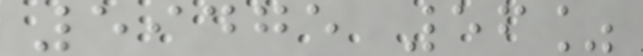59475 56%
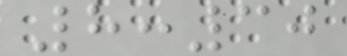8:30
